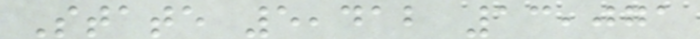State 5,412 13,071
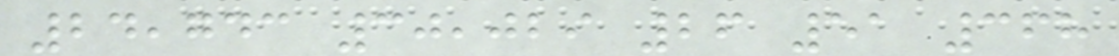24,743 30,029 26 51 368
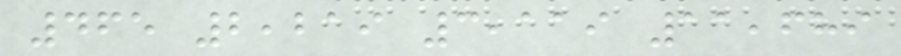465 2,219 3,119 11,689
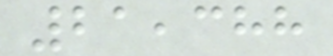21,388
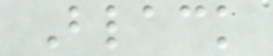Black
